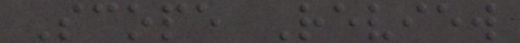Scope Review
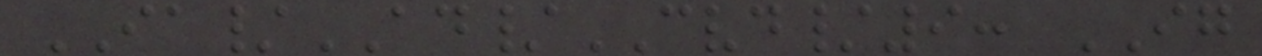IA/AD/CVD/9: IG
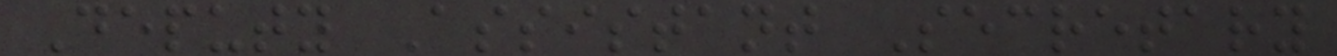Deputy Assistant Secretary
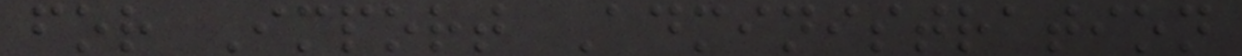for Import Administration
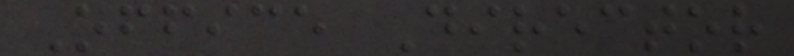Office Director
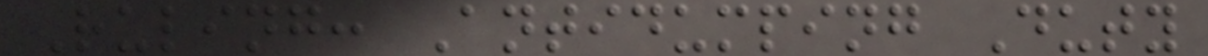Ruling: Antidumping Duty
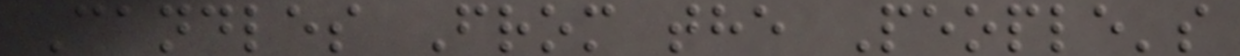Candles From the People's
